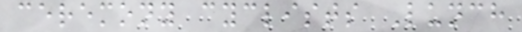ceremony cyclists Lunch
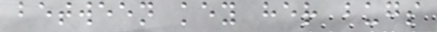between key her bugs
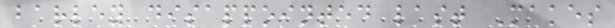barley disappointed last Makes
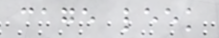cage leek
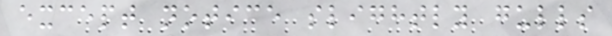except notice slightly gulls
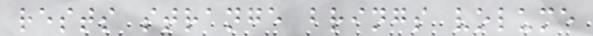rests strange brings volume
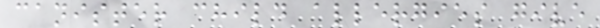canister child allergies give
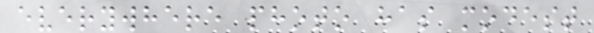everywhere photo has modest
